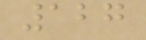127
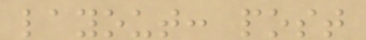layout: post
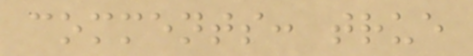comments: true
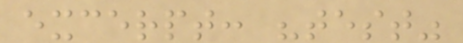excerpt: "test"
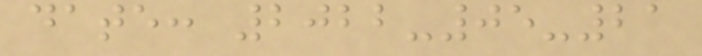date: 2022-05-21
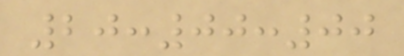20:00:00
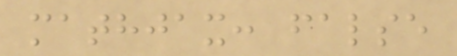mathjax: false
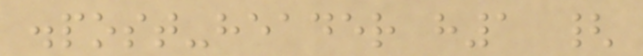.post-header h1 {
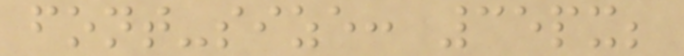font-size: 35px;
